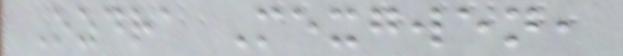Ozdra Mexgwen,
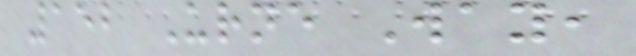152 Urne Way,
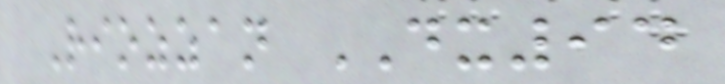Riozzan DX94
